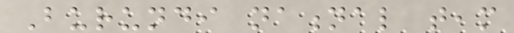Burundi national team
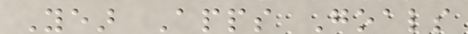Year Apps Goals
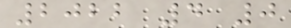2022 4 0
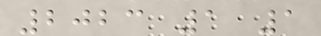2023 1 1
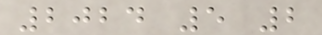2024 5 2
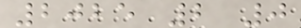2025 2 0
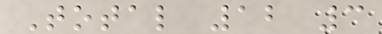Total 12 3
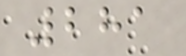281
